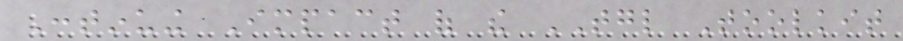Continuing Impact of the TGL Toolkit
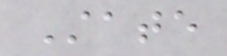State
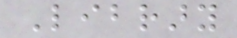Library
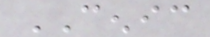CENIC
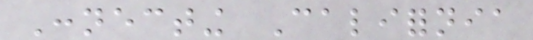Connecting California
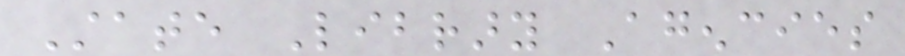State Library Agencies
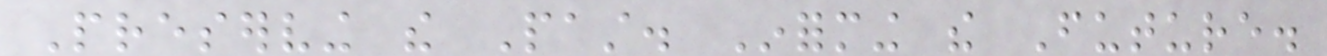Preserving the Past. Informing the Future.
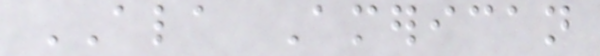ALA American
